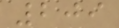209
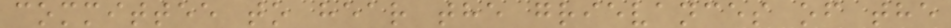committee to hear the grievances of the
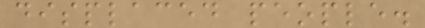displaced people.
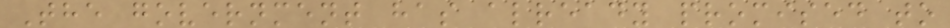The government has already promised to
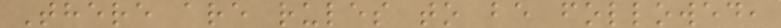There are rules to be followed,
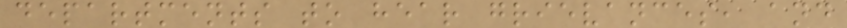departments to hear grievances, and
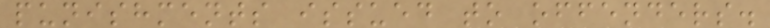punishments issued to offenders.
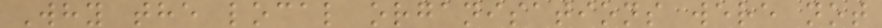Why the local organisations were not
